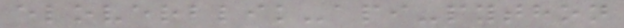eloverblik-api-python
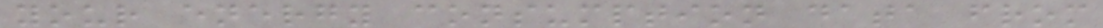your energy consumption data from
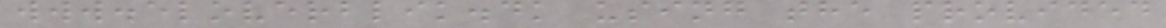www.eloverblik.dk using the provided
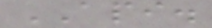API.
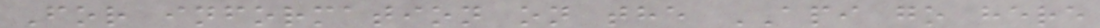For information on the API go here
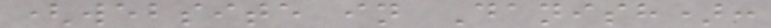(website in Danish):
